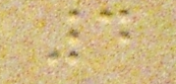4
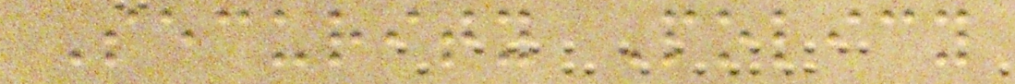Security Policy
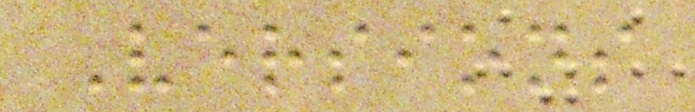Versions
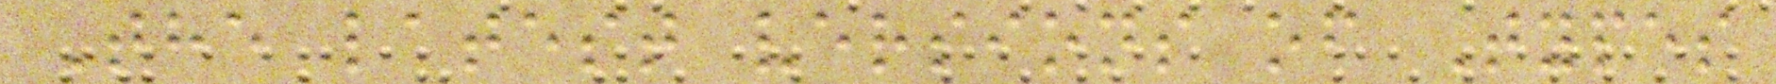The latest versions of Types
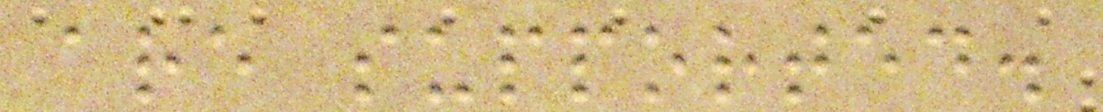are supported.
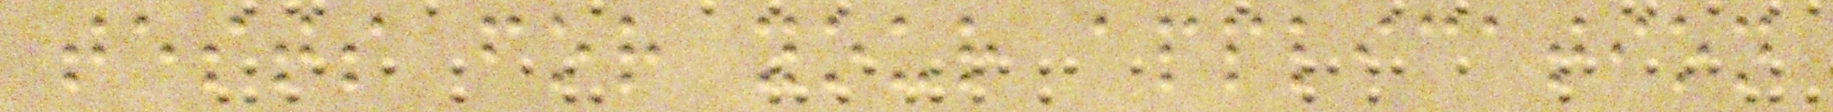tests for your application
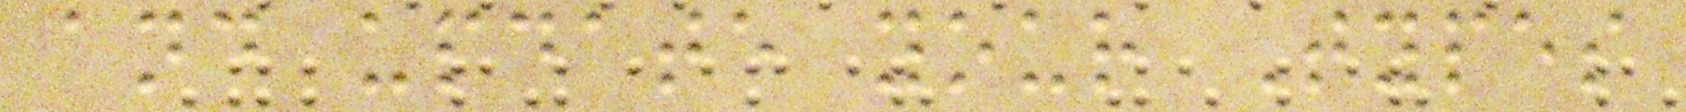and update your Types
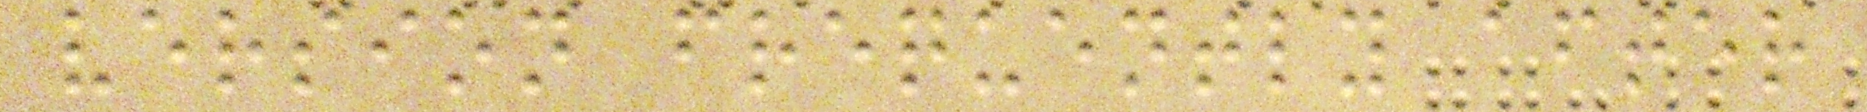version frequently after
